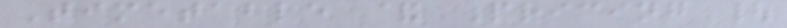Timetable & Pricing |
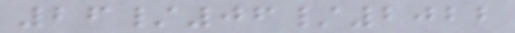26/06/2022
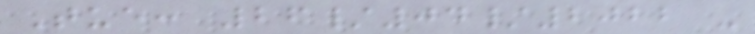Tue: 26/04/2022 -
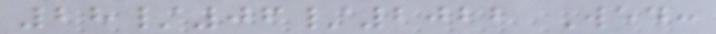28/06/2022 Wed:
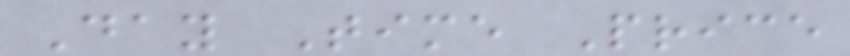Day Time Price
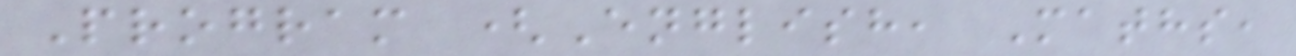Program (English, Maths,
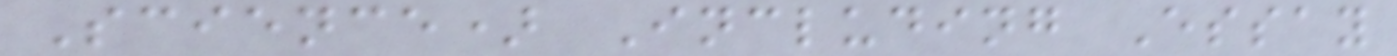Science) Including Essay
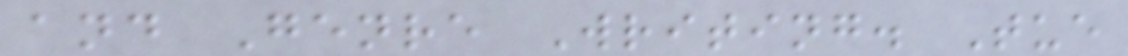and Genre Writing. Tue
